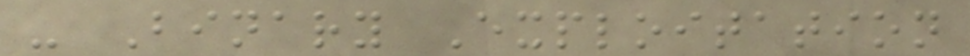- Binary Exploitation
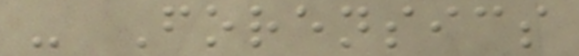- Forensics
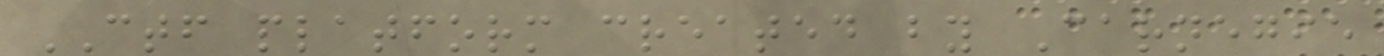CTF platform created by Carnegie
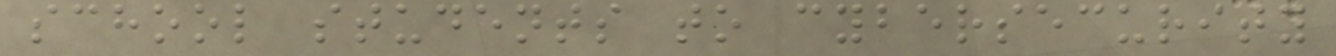school students to cybersecurity
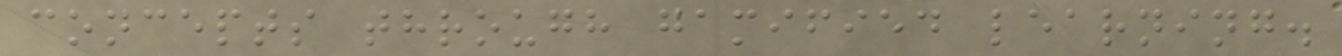concepts through gamified learning.
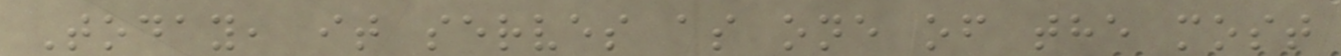Today, it serves as one of the most
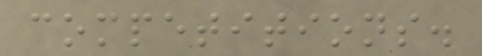competitions.
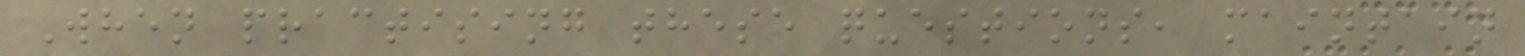When practising these questions, maintain
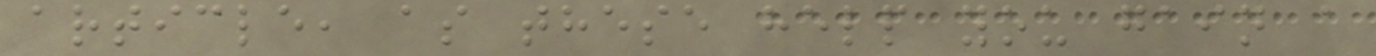article, as these help you gain a
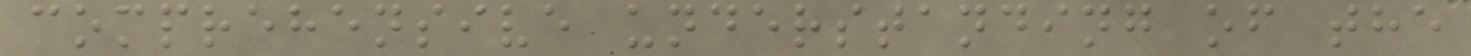comprehensive understanding of the
